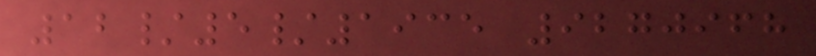12/5/1935 9270968
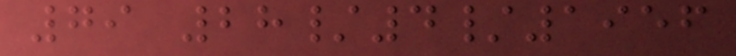79 28/4/1956
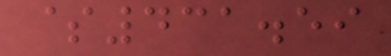$431.59
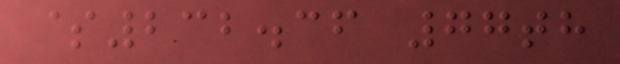$232.36 77th
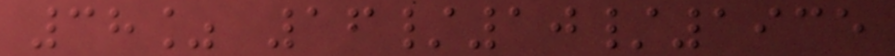38% 16/10/1935
